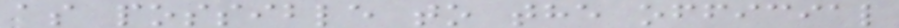as possible to the official
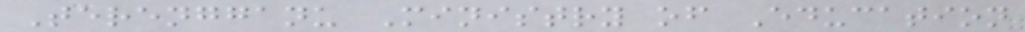Terengganu Ministry of Education
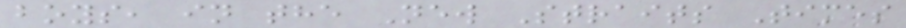boys, in the New Straits Times
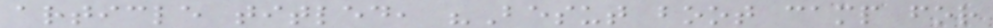article titled, "Besut boot camp for
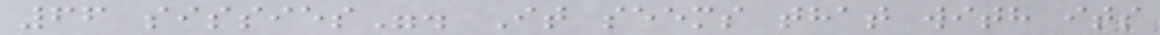66 sissies". It seems that with its
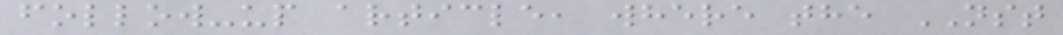follow-up article, where the NST
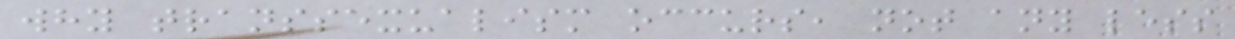why transsexualism occurs, not any less
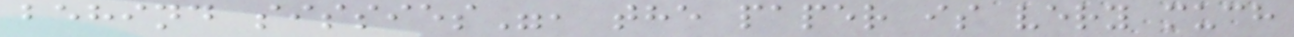behind sissies", the paper is very much
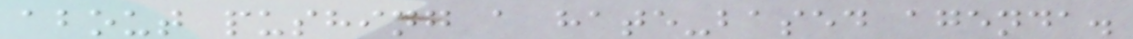about pushing a hate-based agenda.
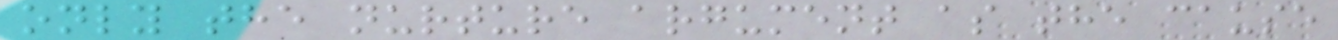only the nurture argument as the cause
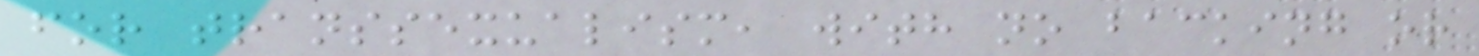for transsexualism, with no backing or
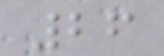26
